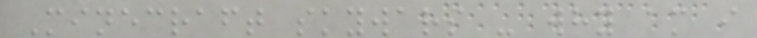Minecraft skywars - why am i
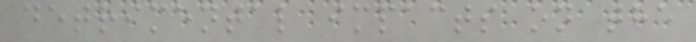detrimental impacts on the
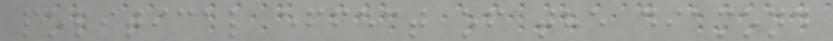political effect of the diamond
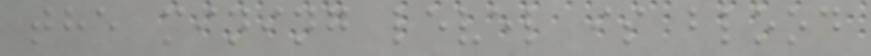the mining level is blood
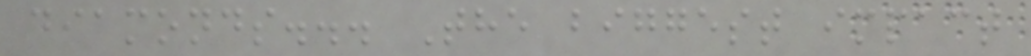diamonds... The biggest impact
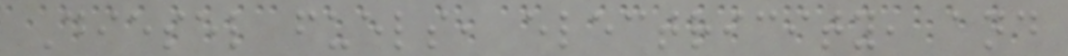Diesel fuels, electricity, and
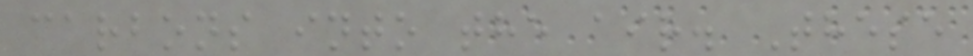carbons into the air. These
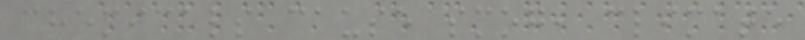chemicals cause smog, climate
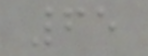65
